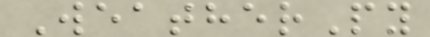WeatherPy
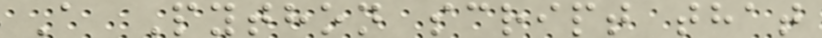A Python script that
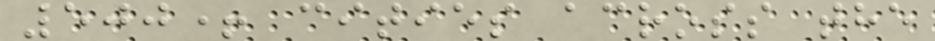500+ cities across the
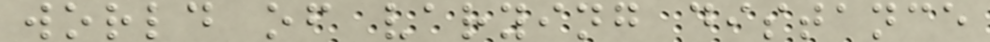world of varying distance
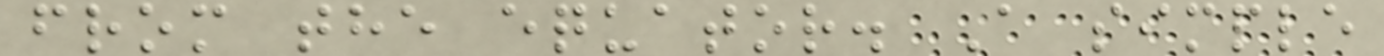from the equator. A simple
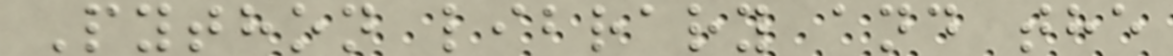Python library and the
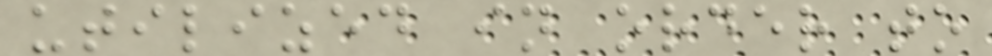utilized in order to
